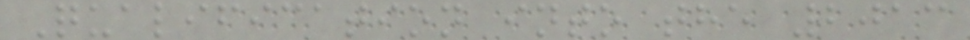Qualification into the 2013
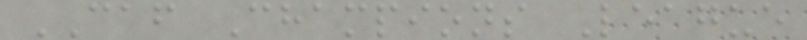CAF Champions League
